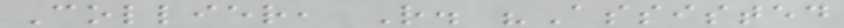Collier, R. "Assisted
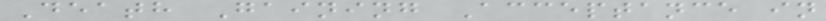Death Gaining Acceptance in
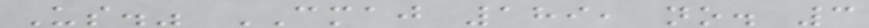Us." CMAJ 189, no. 3
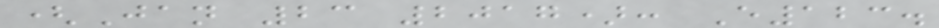(Jan 23 2017): E123.
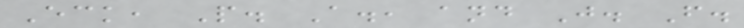Eck, P. A., and J. F.
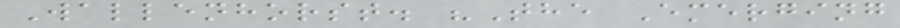Wallenhorst. "The Emerging
